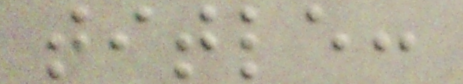title:
